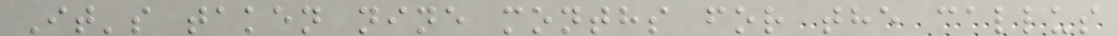It's taken nine months for the callus
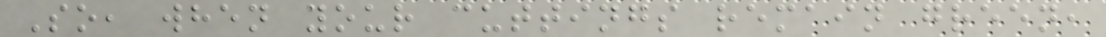So, when your cuttings remain green,
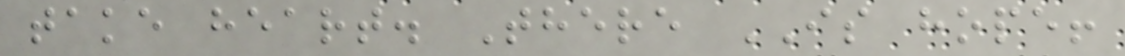take heart. There IS hope!
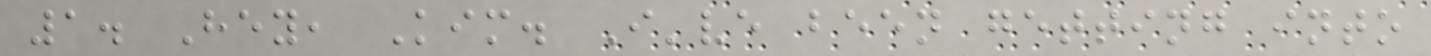1. Hey, Kim. I've been getting into
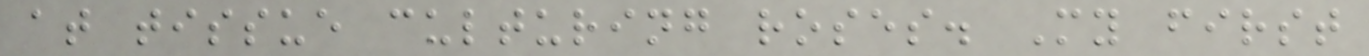at tissue culturing roses. My first
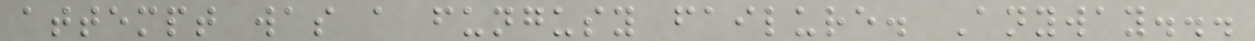attempt was a fungusy failure. Anyway...
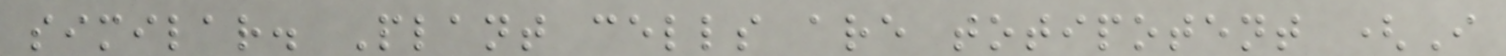similar. Plant cells are totipotent (I
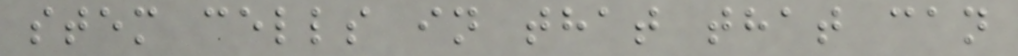stem cells in that that can
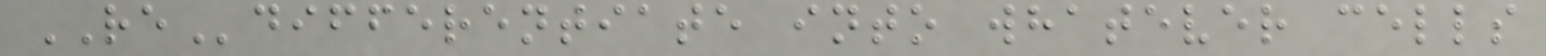REdifferentiate into whatever cells
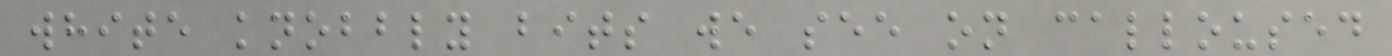white knobbly bits we see on calloused
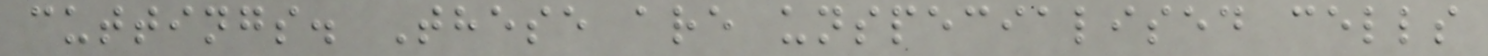cuttings. These are unspecialised cells
